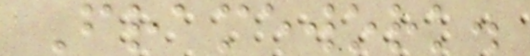Framework.
